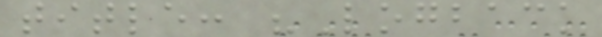title: "Logback
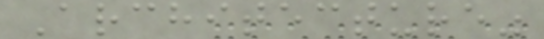Architecture"
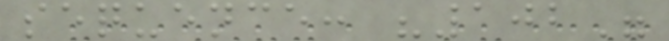sequence: "102"
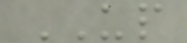UP
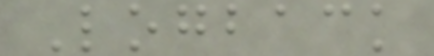Logback
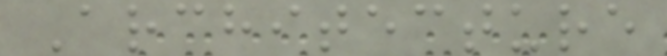Architecture
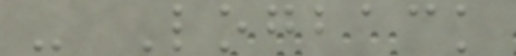- Logback
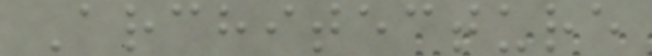Architecture
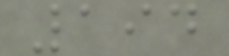194
